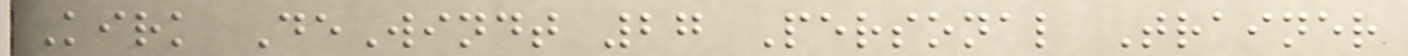Kirk DeWindt 27 Personal Trainer
